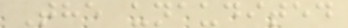The unaudited
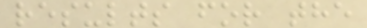results for the
